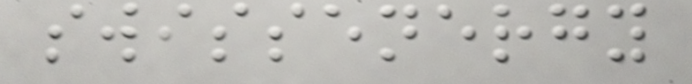swissenergy
